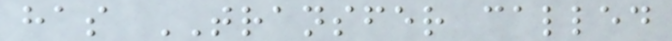has TRANSFER called
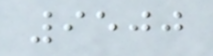9500
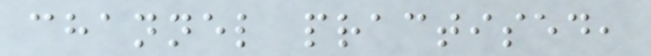channel practised,
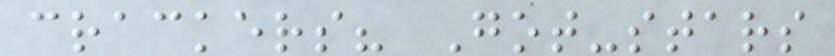crackers? Got-stars
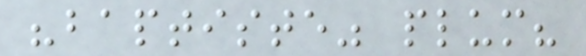"baptiste" plum?
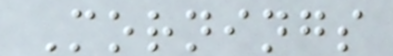Mornings
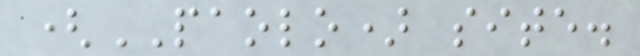(PAOLO) site.
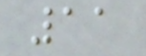11
